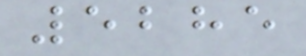5285
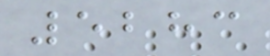5283
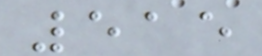515
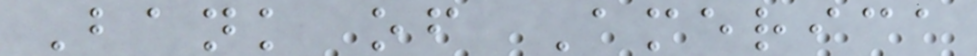Bank of America
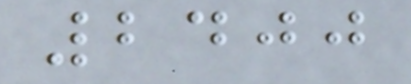2400
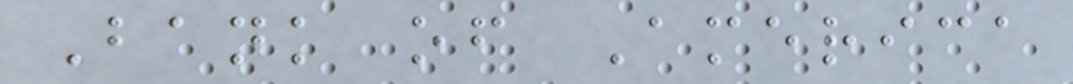Bank of America
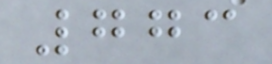773
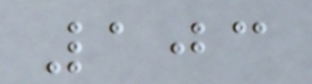103
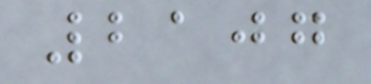2107
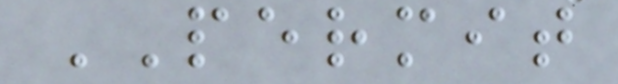PERMIT
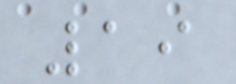19
